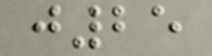j25
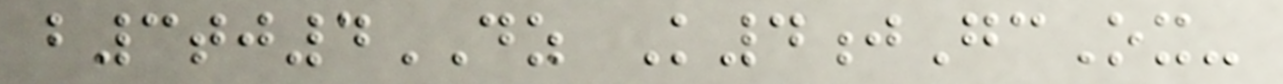b3tj4DZ K4jGcOx-
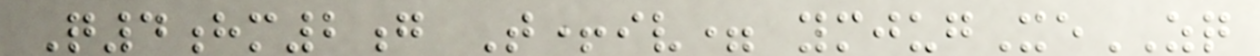Q4hm2g T+iv= ymjugXeZQ
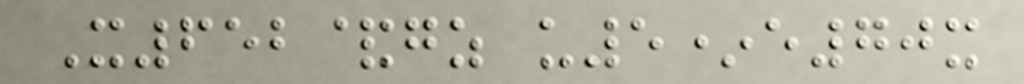X652&gz u5*e70x
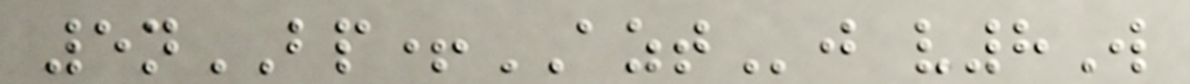5nBP+AZTj v8W
